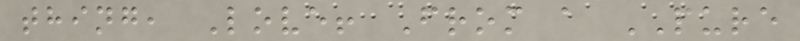thing, Love! From a PURE
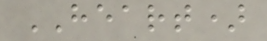HEART)
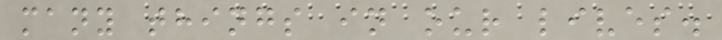many things in our lives.
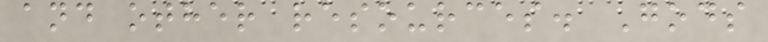and other resources. Gods
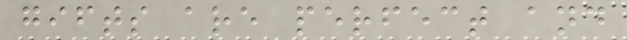gifts are perfect and
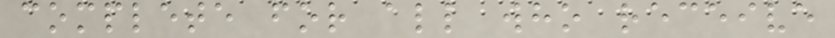complete for all who receive
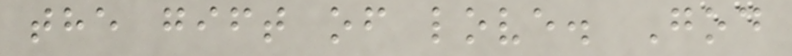the gift of love. God
